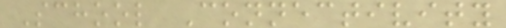School Connectivity
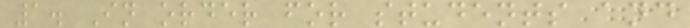1. In order for students and
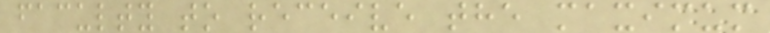faculty to receive the maximum
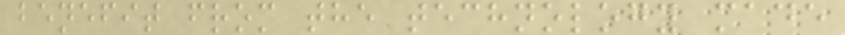benefit from the technology made
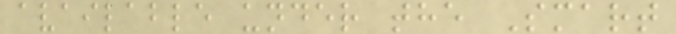available under the Smart
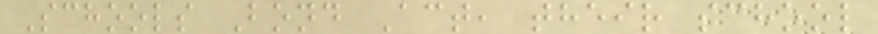Schools Bond Act, their school
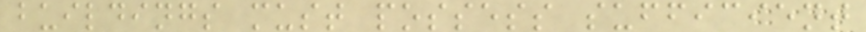buildings must possess sufficient
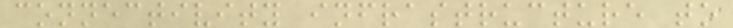connectivity infrastructure to
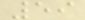59
